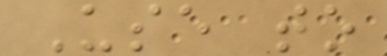Use to
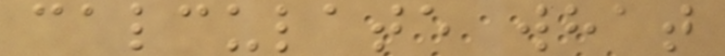calculate what
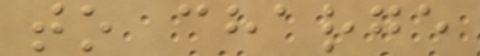to charge
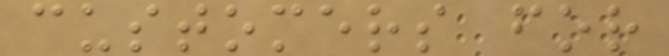customers for
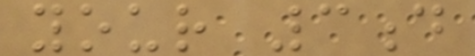your 3d
